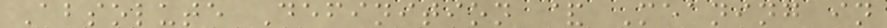Absolute Definition & Meaning in
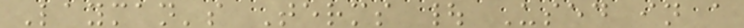Layman's Terms | Used in a
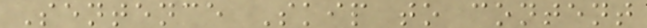Sentence Skip to content
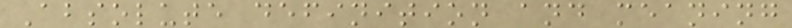Absolute definition and meaning
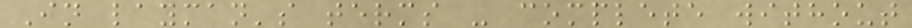In layman's terms - complete without
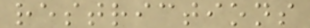restrictions
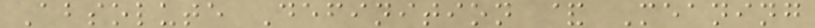Absolute Definition & Meaning
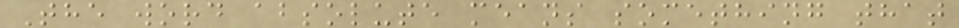The word absolute means something that
